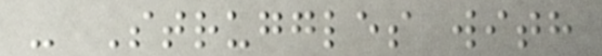- Struggles with
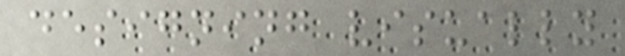designing visually
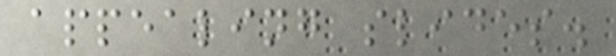appealing slides.
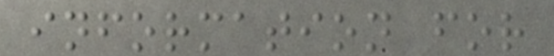information for
